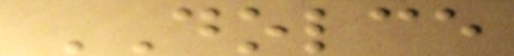DOLCE
